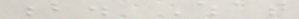b. What
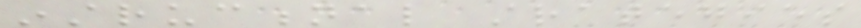instructional strategies
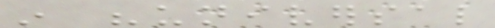in "universal
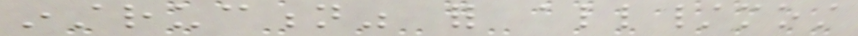instruction" for all/most
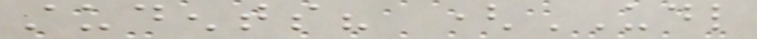students? (UDL
